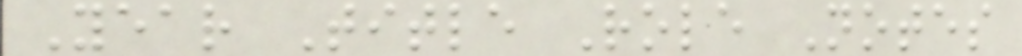Year Title Role Notes
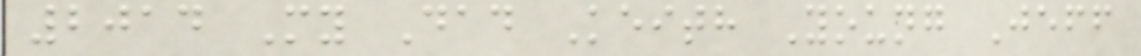2014 My Dad Keith Young Jeff
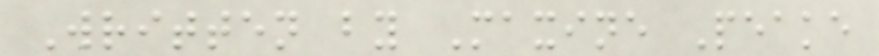Written by Maxine Peake
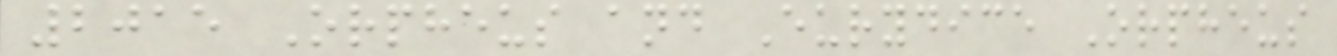2015 Orpheus and Eurydice Orpheus
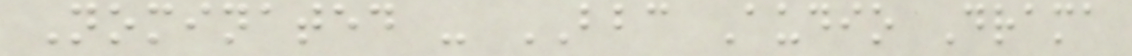Nominated - BBC Audio Drama
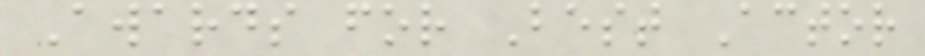Awards for Best Actor
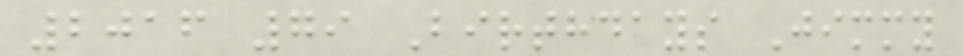2016 79 Birthdays Jimmy
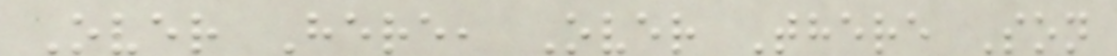Over Here, Over There Son
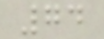74
